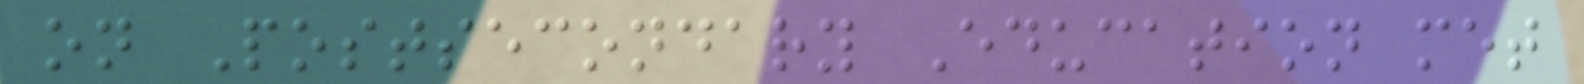on Postsecondary Education met
